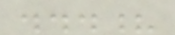...?
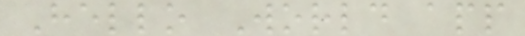Hello World app
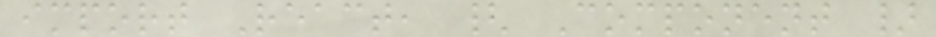import React, { Component }
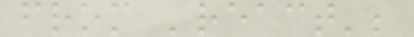from 'react';
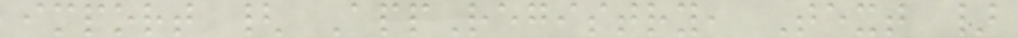import { AppRegistry, Text }
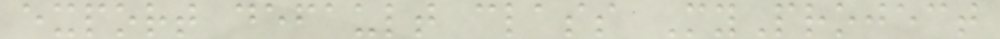export default class MyProject
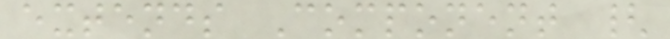extends Component {
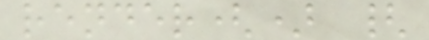render() {
